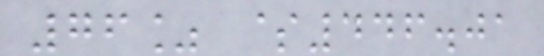76% $446.01
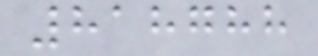818788
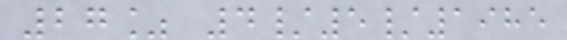27% 4/5/1985
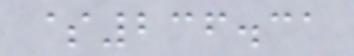$236.31
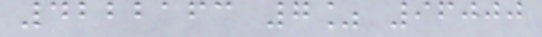4222163 7% 96000
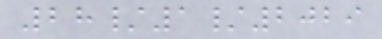28/1/2029
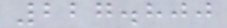227.800
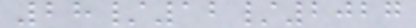28/12/2027
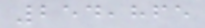254,865
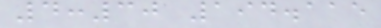4:30 194.115
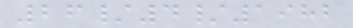26/4/1982
